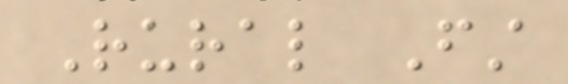Rural First
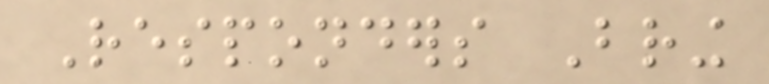Responders Bring
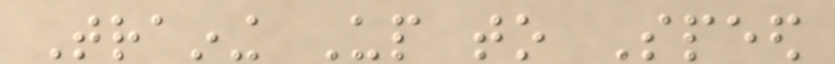Training Up to Speed
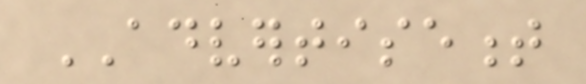ADVERTISEMENT
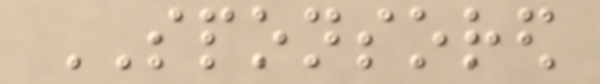SPONSORED
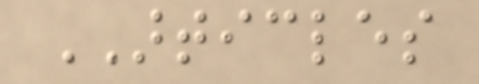ARTICLES
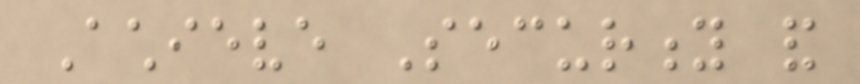Achieve Security and
